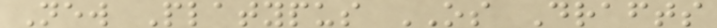New Platypus OS Drafts
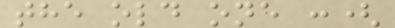the old one :(
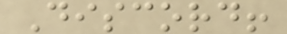Discord!
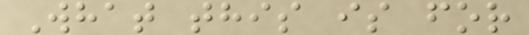What this is for
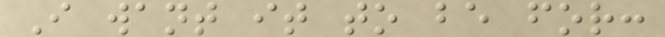I want it to be for:
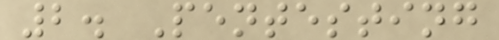2. Pentesting
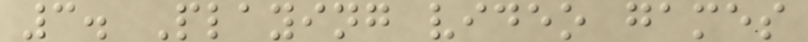3. Playing video games
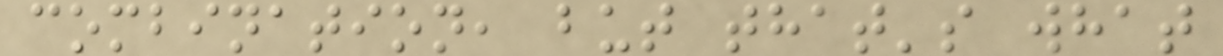combination, but that's what
